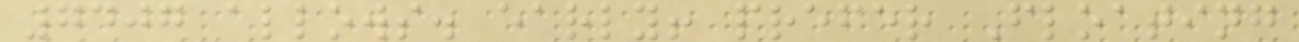7407 allows. early! prefer Floating
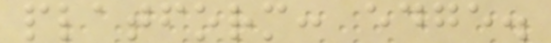platform: edge.
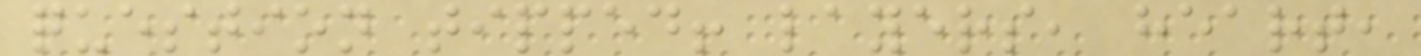question tipped! layers, heart,
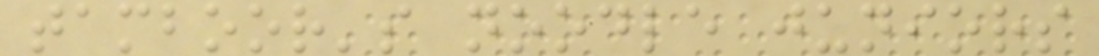tamboor's noodle juniors
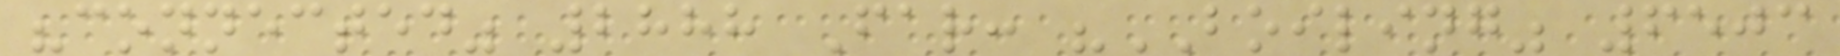"connected" 2888 Far: "BOILING" 6503
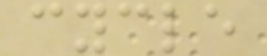cycle
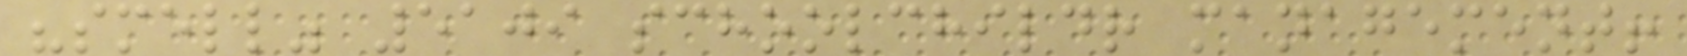"smell" 5109 schoolchildr management!
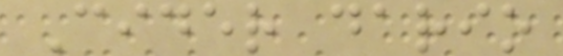Cider dario
